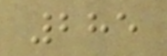285
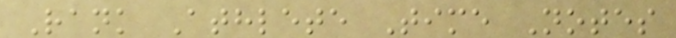Rank Athlete Time Notes
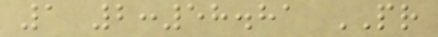1 2:58.81 PR
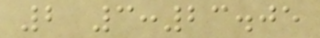2 3:23.05
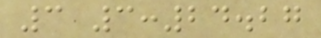3 3:24.27
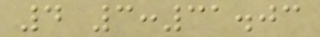4 3:31.03
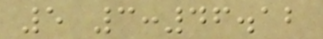5 3:46.12
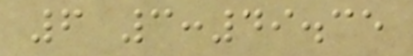6 3:49.35
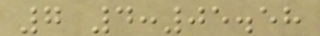7 4:05.58
